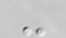-
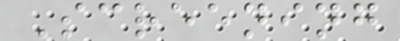Screening
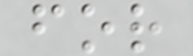for
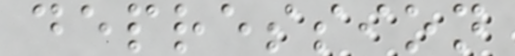depression
